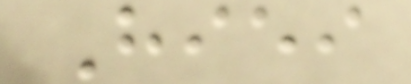Hiei
